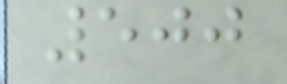500
